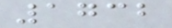1732
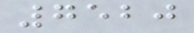7520
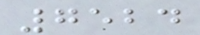7524
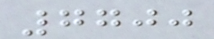7700
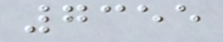7355
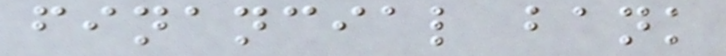financial bank
